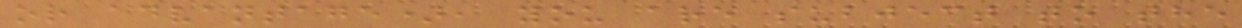or advantage), you are subject to the
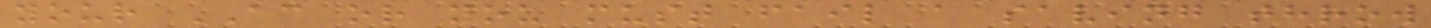your AC or you must fail a saving throw
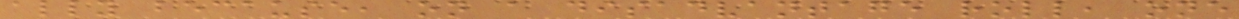ally because, on a disadvantage roll, one
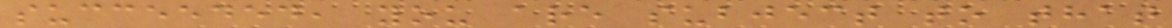succeeded, you are subject to that
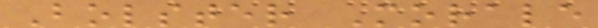Bolster Morale
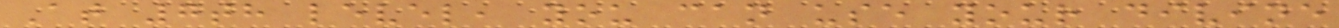At 7th level, you can use your divine
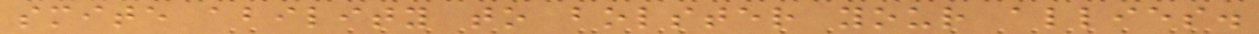smite ability to bolster your allies.
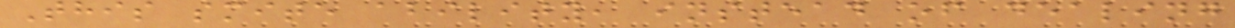This smite ability, instead of dealing
